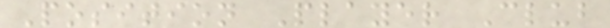Position Player Club
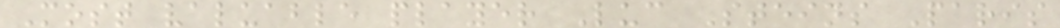Most valuable player Luc Steins Paris
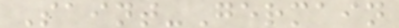Saint-Germain
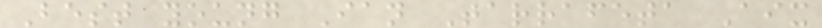Best young Ian Tarrafeta Aix
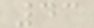43
